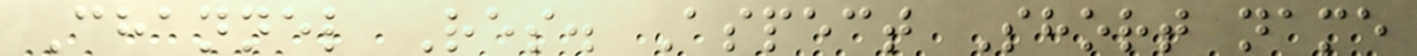Channel Res. Aspect Short name
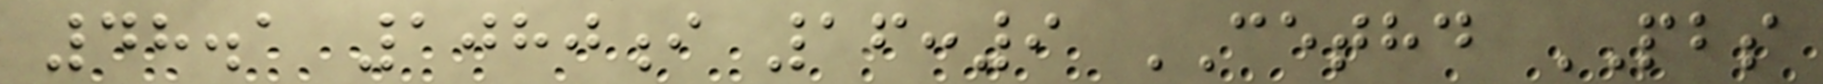48.1 1080i 16:9 CETHD PBS
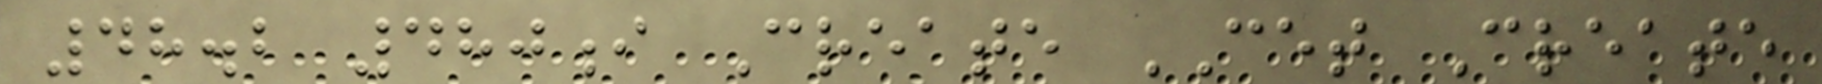48.2 480i Create CET Create
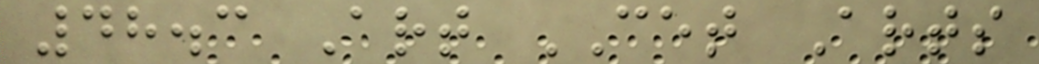48.3 Art CET Arts
